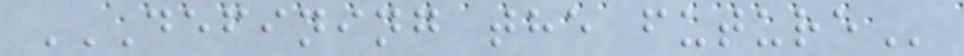DEFINING THE FUTURE
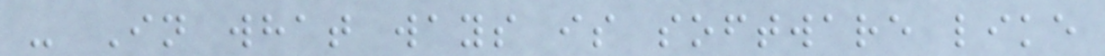- In what ways is software like
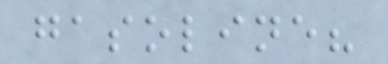gasoline?
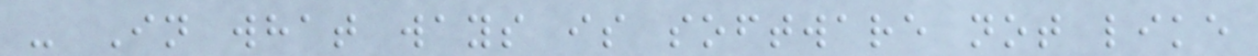- In what ways is software not like
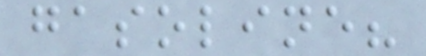gasoline?
